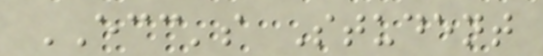ECC's Student
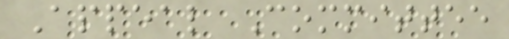Appeal Committee
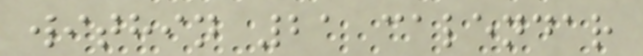within 21 calendar
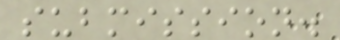submission.
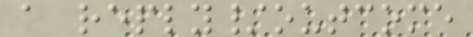a reply/outcome
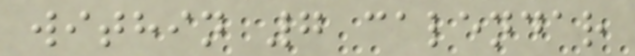within 7 calendar
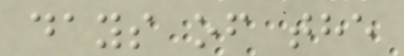days of the
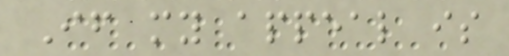If my appeal is
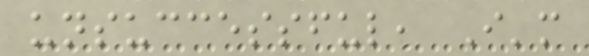unsuccessful, I'm
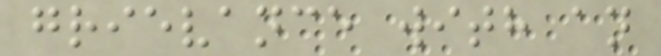grievance with an
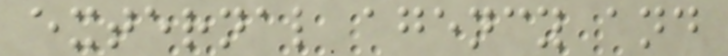external agency and
